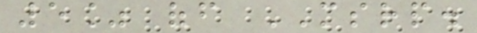5% off MSRP.
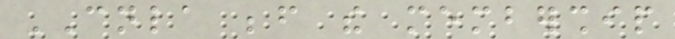CNLA before the membership
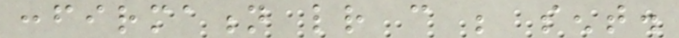confirmation letter can be sent.
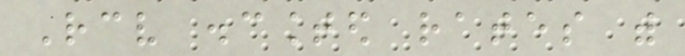Receive discounted rates with
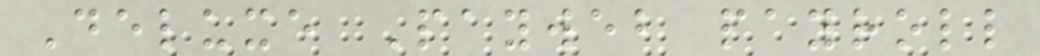Deluxe Payweb payroll
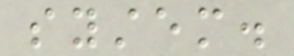system.
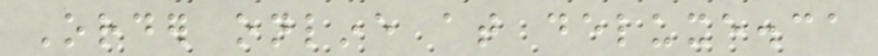Order online at deluxe.ca
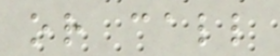or call
